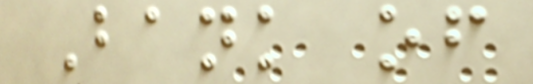Bank of
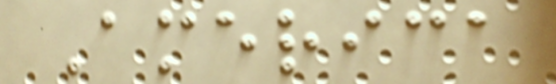America
